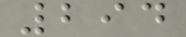294
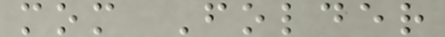mom Folder
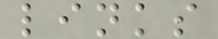links
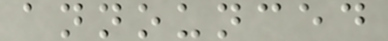announced
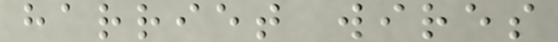harriet wires
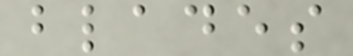blades
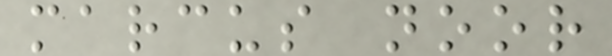marcus noor
